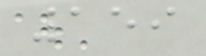159
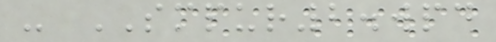- SMPUR2.wpd
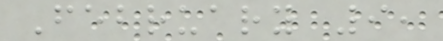February 9,
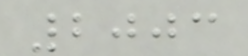2003
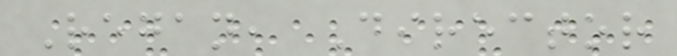Regan, Director
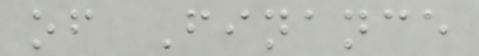of Finance
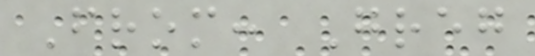From: Greg
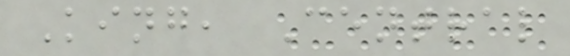King, Central
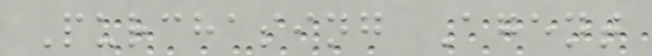Purchasing Agent
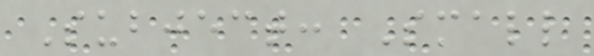Subject: Small
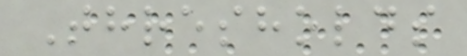Thresholds
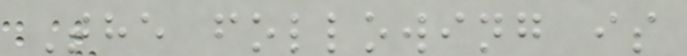The following is
